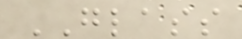GLASS
